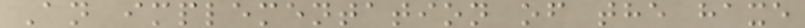An implementation of the haxe
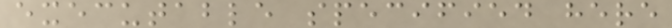executable specified here
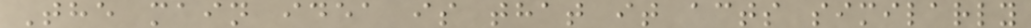The main idea is that it acts similarly
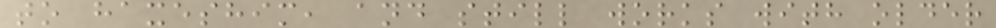to haxeshim, and still works with older
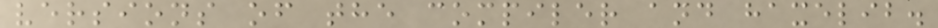versions of the compiler and haxelib.
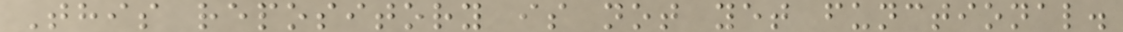This repository is not yet functional.
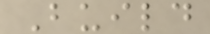Build
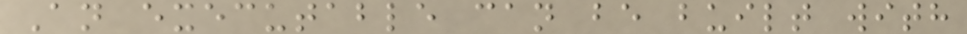An executable can be built with
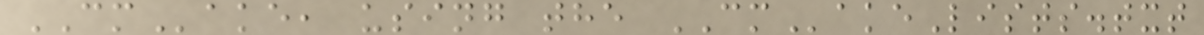CMake, using the CMakeLists.txt
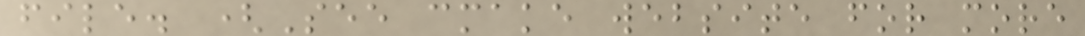file. (See cmake website for more
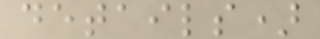details)
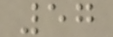57
